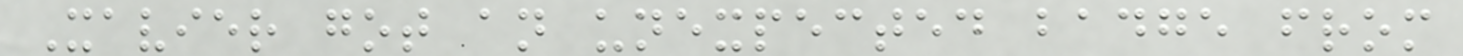Xavier got an unexpected badge from
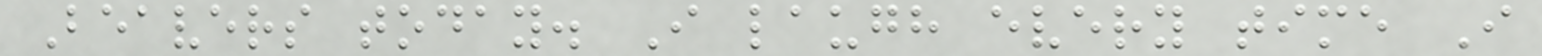Beavers today. I laugh every time I
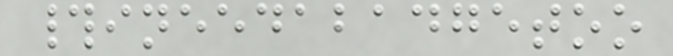#ineedabadgetoo
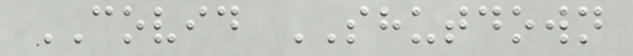COVID SHUTDOWN
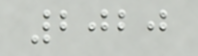2020
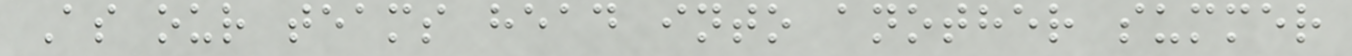As our teams head into another summer
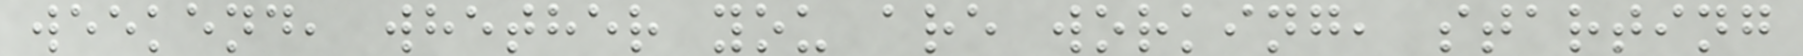weekend, whether you are working, starting
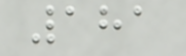181
